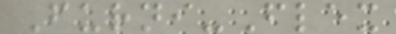Furni-Flex
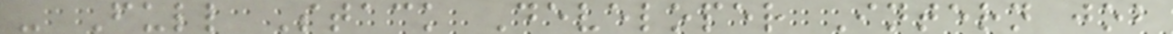- Full Stack Developer Intern job
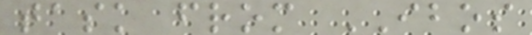task from IBOS
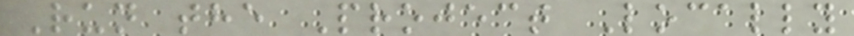Run the Project Locally
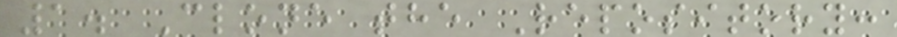1. Clone the Repository:
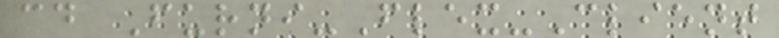cd Furni-Flex-Client
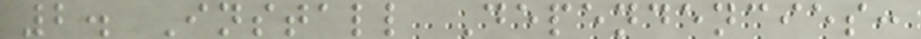2. Install Dependencies:
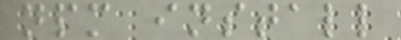npm install
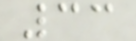33
